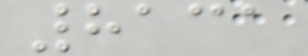8131
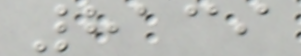8139
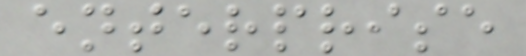enterprise
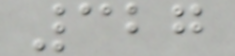327
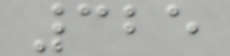325
